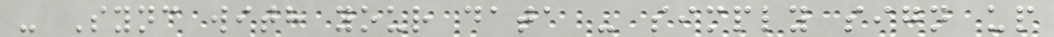- Sync with your data - simply sign up
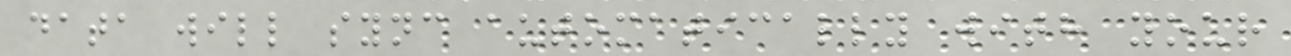data will sync automatically with your
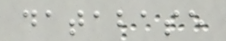database
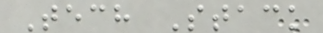Tech Stack
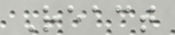React
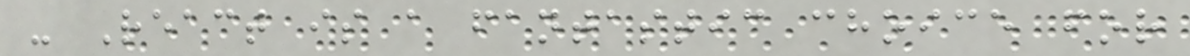- React is a fantastic choice for
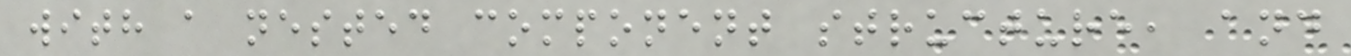with a nested component structure, and
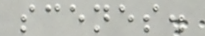scenes.
